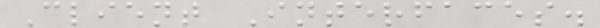Client Interfaces.
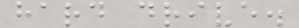hard drive.
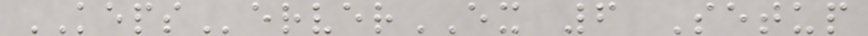KEPServerEX 6 Setup
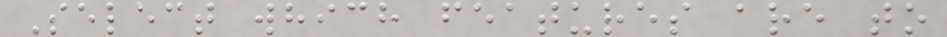Select which features are to
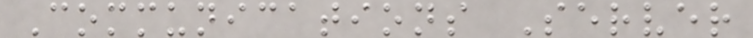Communications Server
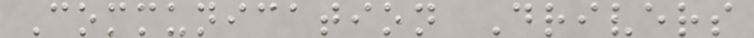Communication Drivers
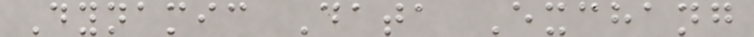Dynamic Data Exchang
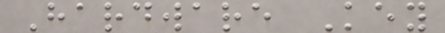Hardware Key
